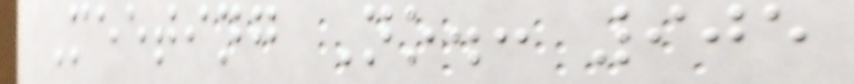Meeting No.: 905
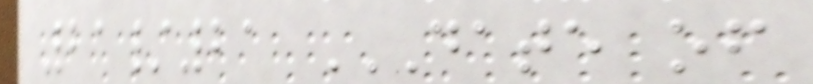21/21 DATE OF
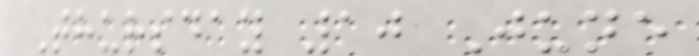Thursday 10 June
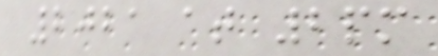2021 at 2pm
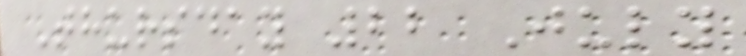Thursday 22 July
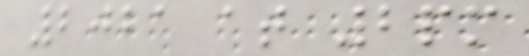2021 at 2pm
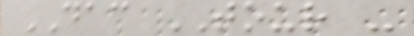DAC TOUR -
